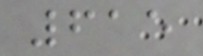615
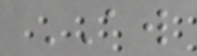AW
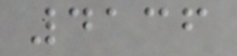4136
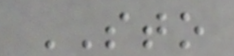STO
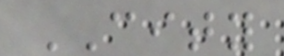CITY
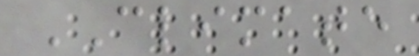CLIMATE
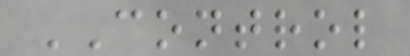CONTROL
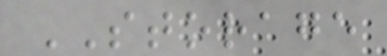STORAGE
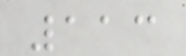113
